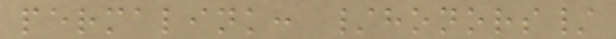permalink: /honors/
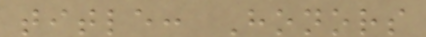title: Honors
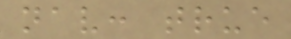nav: true
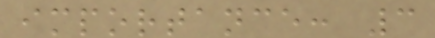importance: 3
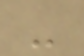-
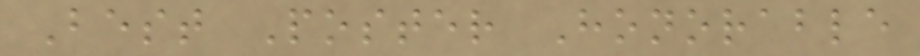Best Poster Honorable
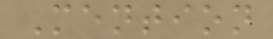Mention
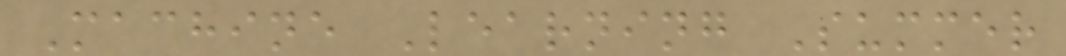Machine Learning Summer
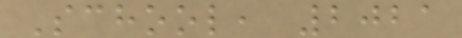School, 2021
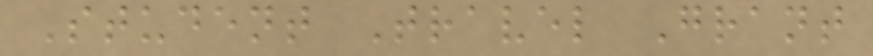Student Travel Grant
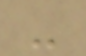-
